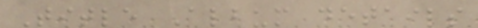Title Album details
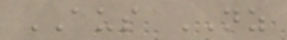AUS NZ
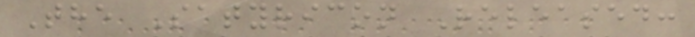The Satyricon Released:
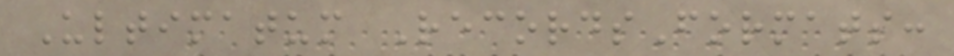Ultimatum RecordsFormats:
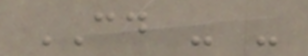CD - -
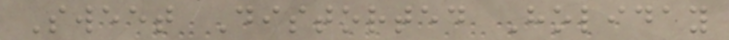Sweet Distorted Holiday
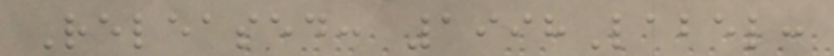Released: 1998Label:
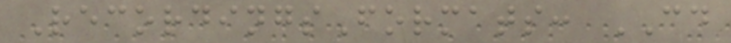RecordingsFormats: CD
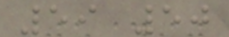59 50
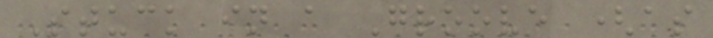Stuck in a Groove (as
